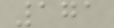171
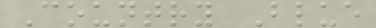Country Blue
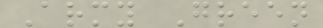Army Green
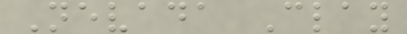Nevada Clay
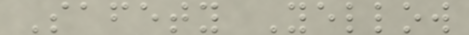Safety Yellow
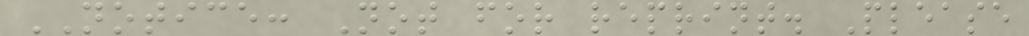NOTICE: Not for reprint. Please
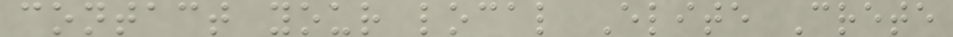contact your local Elite Crete
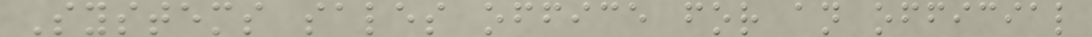Systems sales office for an official
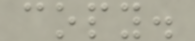copy.
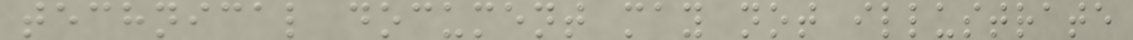technical document may not illustrate
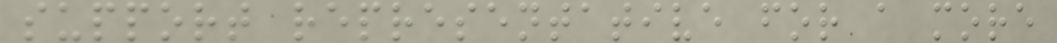support representative for a more
